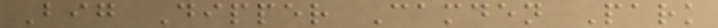Big Dipper Camden Park
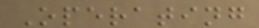Operating
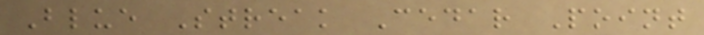Blue Streak Cedar Point
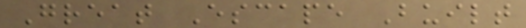Great Escape Built
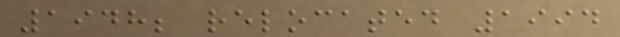1948; relocated 1994
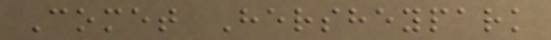Comet Hersheypark
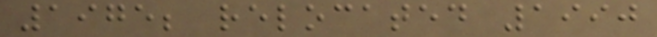1975; relocated 1990
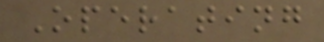Operating
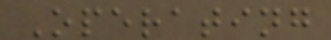Operating
